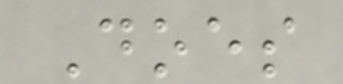Does
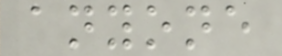anyone
